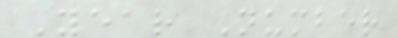Year Number
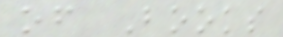of Books
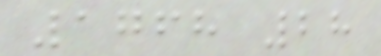1768 28
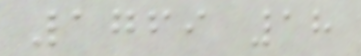1769 18
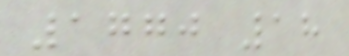1770 18
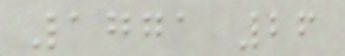1771 26
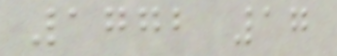1772 17
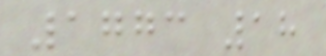1773 18
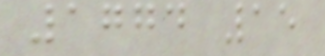1774 15
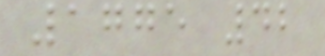1775 42
